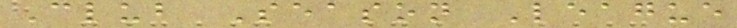Club Season League
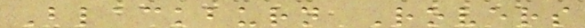Blackburn Rovers
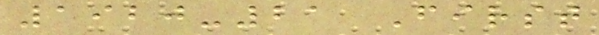1920-21 First
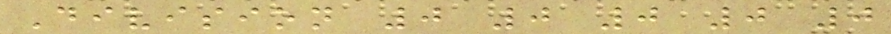Division 0 0 0 0 0
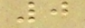0
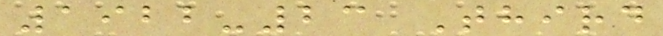1922-23 Third
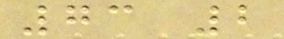73 2
